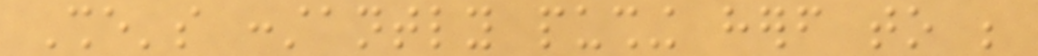She's constantly pushing herself to be
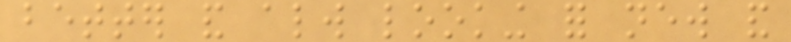better and always looking for new and
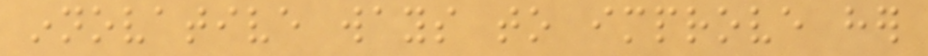innovative ways to improve her
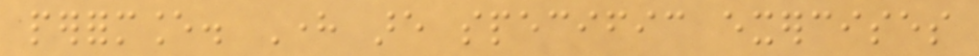performance. Here are specific exercises
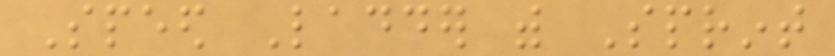Speed Ladder with Sprint
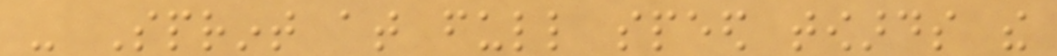- Sprint at full speed towards the
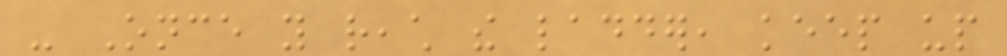- Once you reach the ladder, keep up
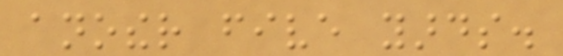another five yards.
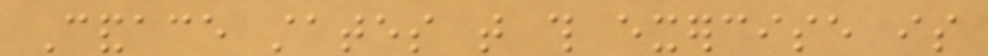Candace states that this exercise is
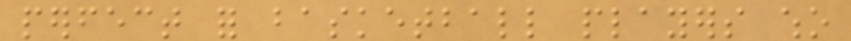perfect for basketball players who
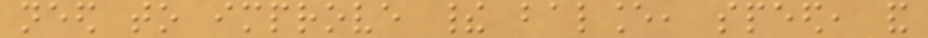need to improve their balance, speed, and
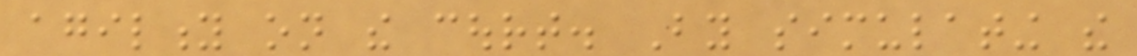agility on the court. By simulating the
